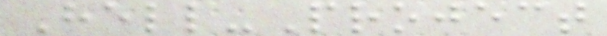Hell-Project
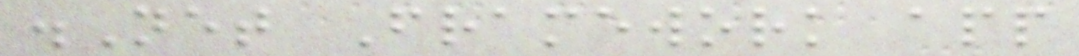.Net Framework app
